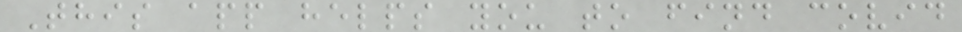This app helps you to find covid
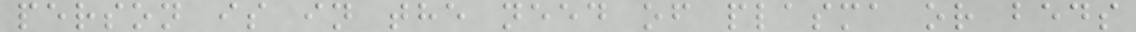person is in the need of plasma or beds
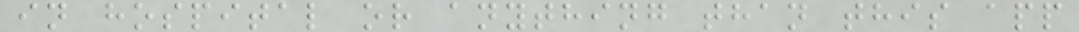in hospital or anything than this app
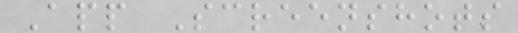App Screenshots
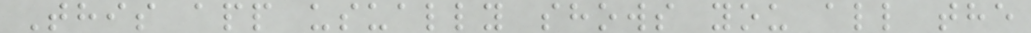This app usually shows you all the
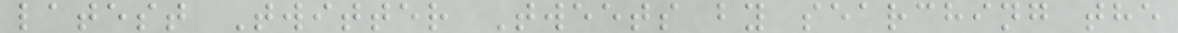latest Twitter Tweets by searching the
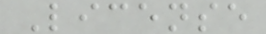License
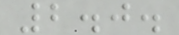2.0.
